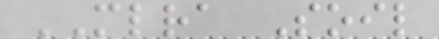MLRA Soil
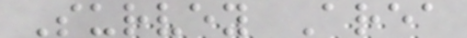Survey Area
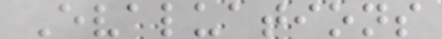Evaluations
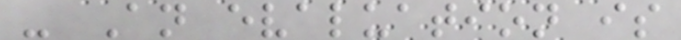- An evaluation is
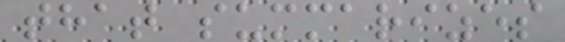that summarizes
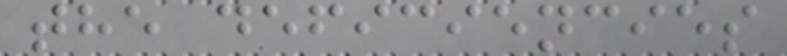the deficiencies
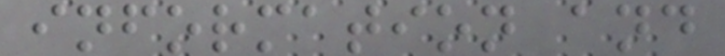information and
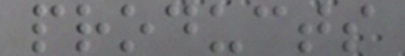products
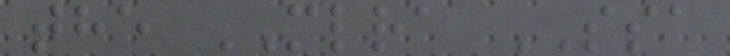the MLRA SSA
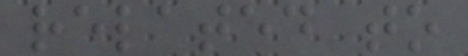related to
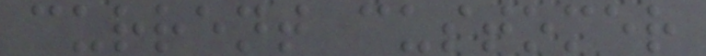current customer
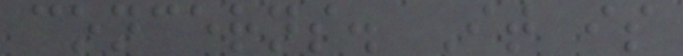concerns. It is
